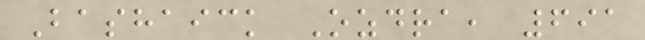Bashaick Ozdra, 691
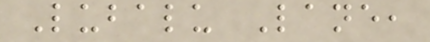Lubalu Lane,
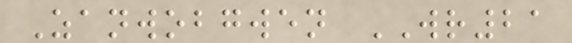Zanwobgwen WR21
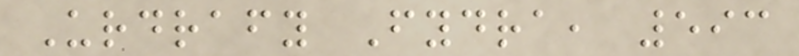Urdrafy Fydra, 593
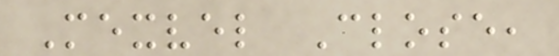Mexvel Close,
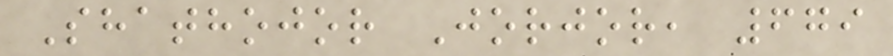Shathojor Jorjor, 679
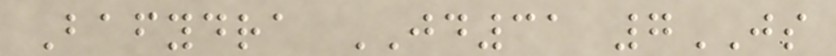Bafydra JD31 7JS
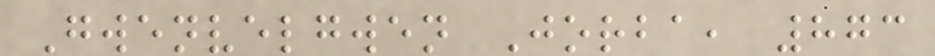Gwenvelgwen Jorba, 873
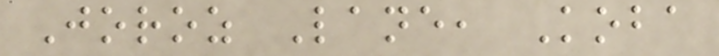Joroz Lane, Koba
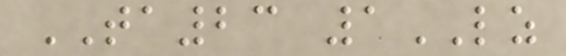TA23 1LZ
